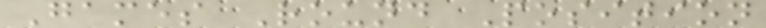Games Round Position
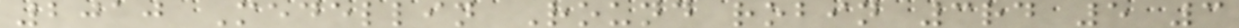2010 Medellin Round robin 3rd 5 3
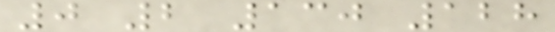0 2 130 128
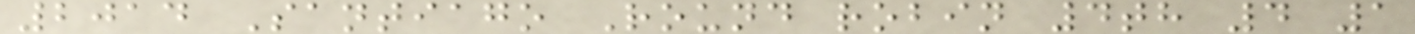2014 Santiago Round robin 4th 4 1
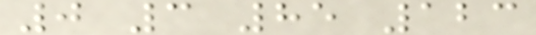0 3 85 123
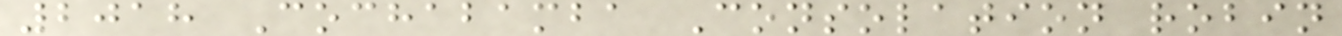2018 Cochabamba Consolation robin
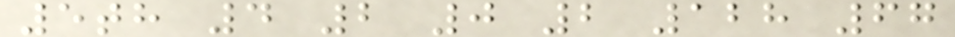5th 4 2 0 2 128 67
